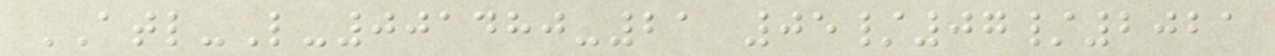ATL-L-001480-21 05/07/2021
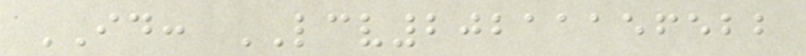ID: LCV20211156522
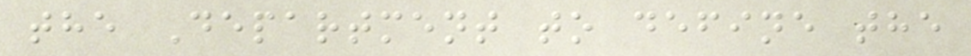the Department to define the
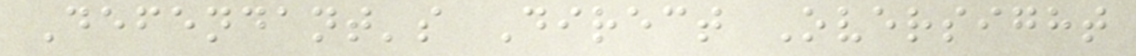Defendant's Direct Oversight
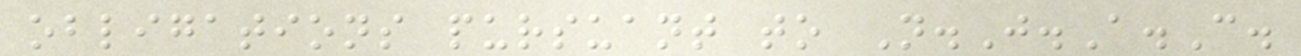obligations pursuant to N.J.A.C.
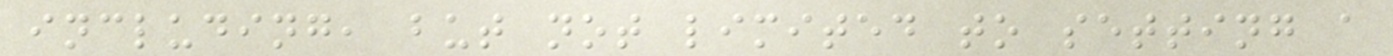including, but not limited to setting a
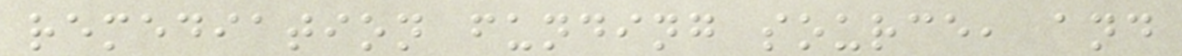remediation funding source, and
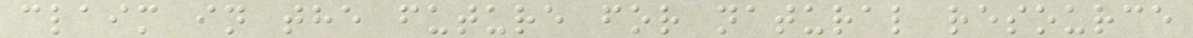claim in the future for natural resource
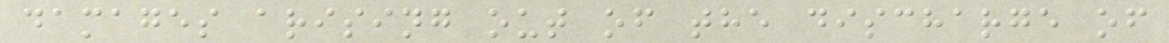damages arising out of the discharge of
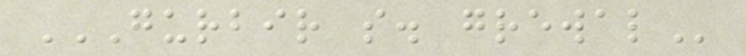GURBIR S. GREWAL
